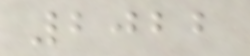2022
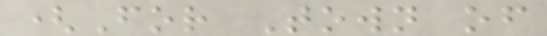(For Town of
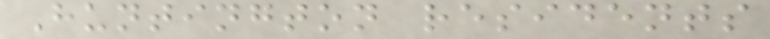Huntington residents
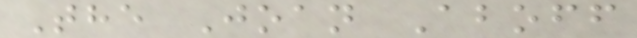The Joan Aboff
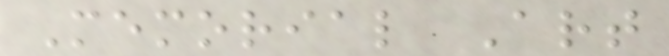Memorial Art
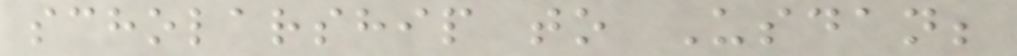scholarship to Usdan;
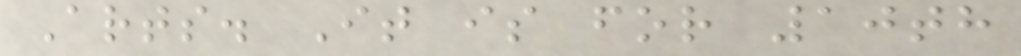Arts. It is for 10th
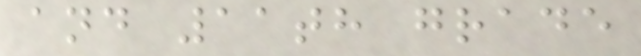and 11th grade
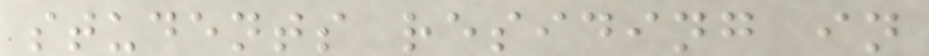students residing in
